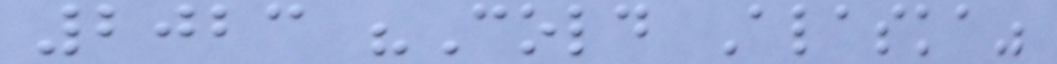2023 "Cold Alaska"
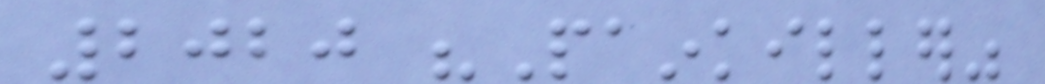2020 "Painkiller"
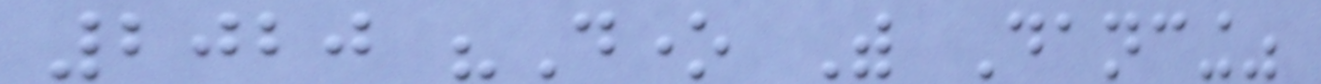2020 "Done With Dancing"
